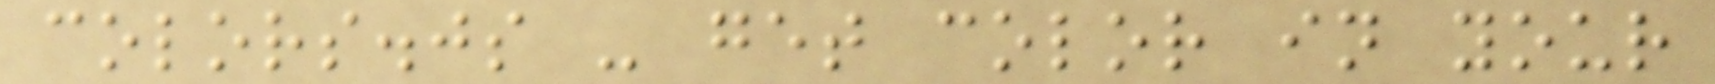colors.js - get color in your
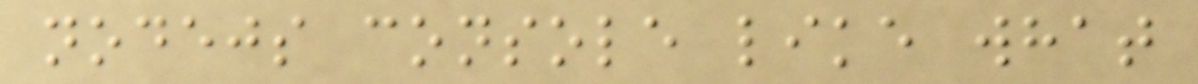nodejs console like what
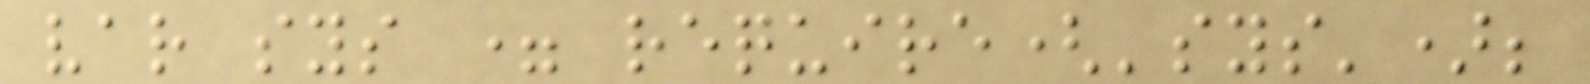var sys = require('sys');
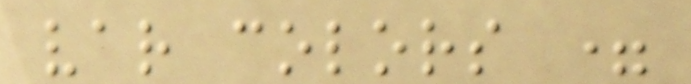var colors =
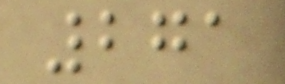271
